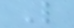L
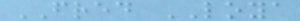FRED LOYA
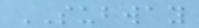SUBWAY
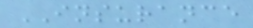INSURANCE
